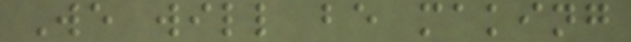We will be making
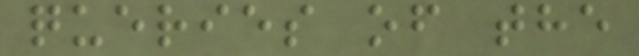queries of the
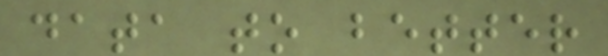data to better
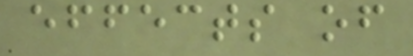effects of
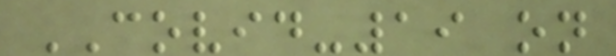COVID-19 on
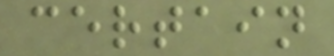certain
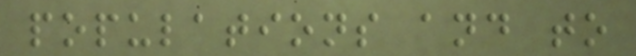populations and to
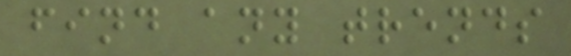find any trends
